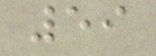59
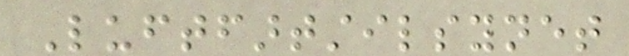Luftfartstilsynet
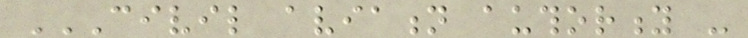CIVIL AVIATION AUTHORITY -
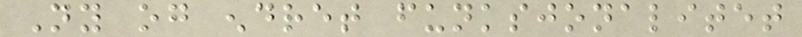Ny og endret funksjonalitet
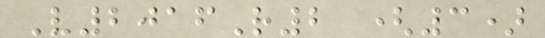V2016R2 (3)
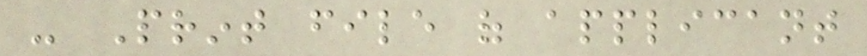- Print file of applicant
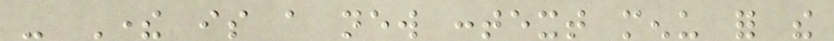- There is a new context menu for the
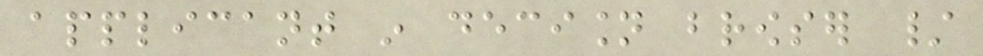applicant in decision browser /
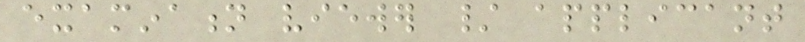examination viewer / applicant
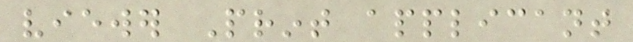viewer Print applicant
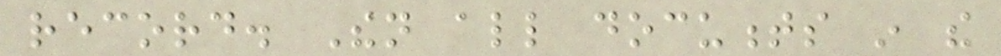record. Then all documents in the
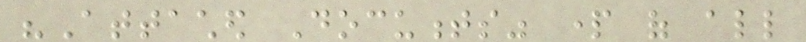"Attached Documents" part of all
